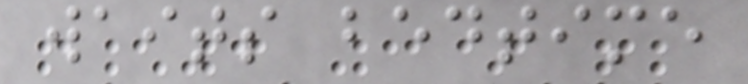waits bedtime
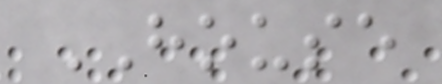HOUSE
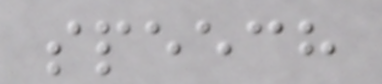speech
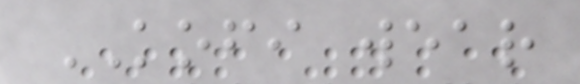KOFI wear
